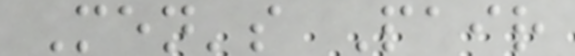Men's Pair
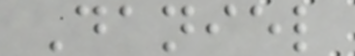Daniel
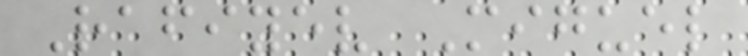Rafiyev Miguel
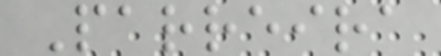Parreira
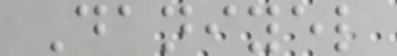Daniyel
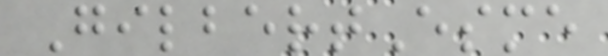GilbertEsme
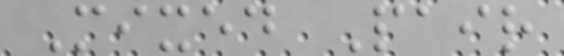Mixed Pair
